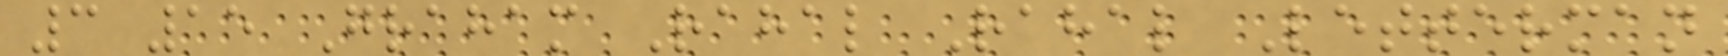3 15 Graham Rahal Rahal Letterman
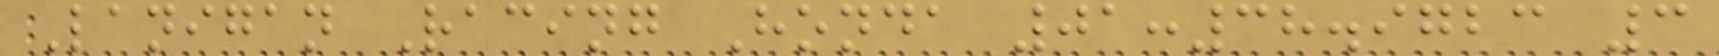Lanigan Racing Honda 01:38.9723 3
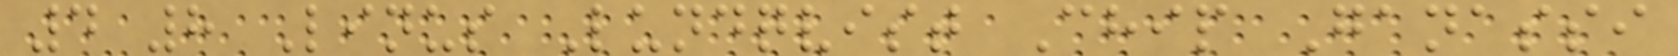4 8 Linus Lundqvist Chip Ganassi
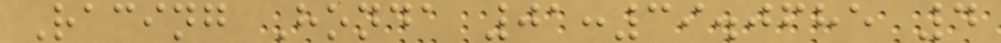Racing Honda 01:39.0685 4
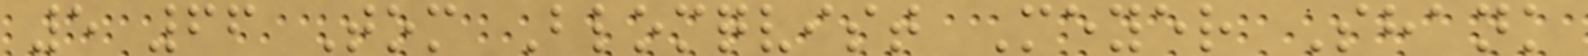5 66 Tom Blomqvist Meyer Shank
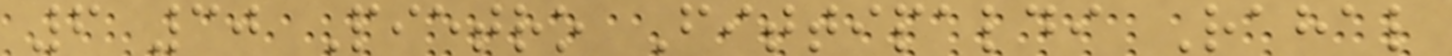6 30 Pietro Fittipaldi Rahal
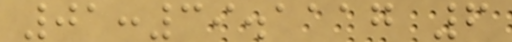01:39.1117 6
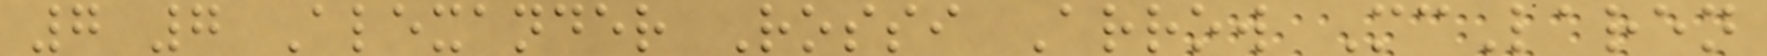7 7 Alexander Rossi Arrow McLaren
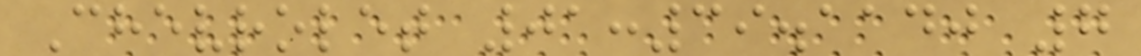Chevrolet 01:39.1140 7
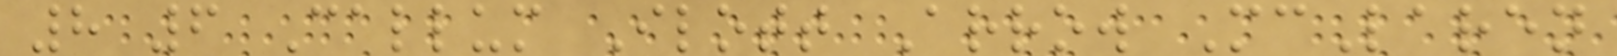8 6 Callum Ilott Arrow McLaren
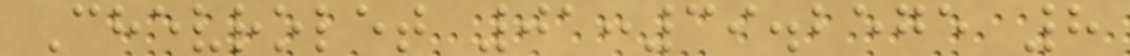Chevrolet 01:39.2575 8
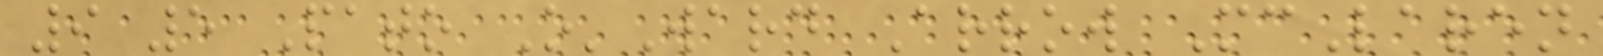9 5 Pato O'Ward Arrow McLaren
